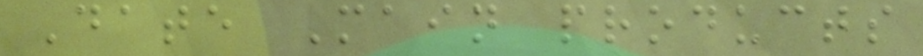Date Main products
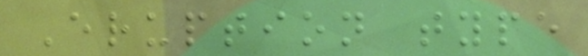Eruption type
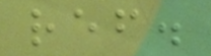ref.
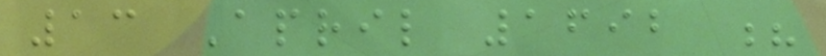13 April 1692 ?
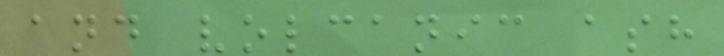and volcanic ash
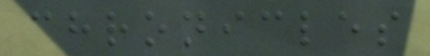chronicles
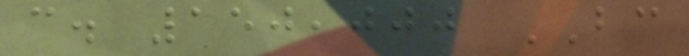c. 150,000 BC
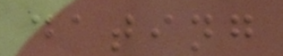dating
